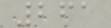261
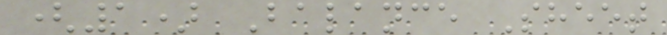(1) Balance Sheet
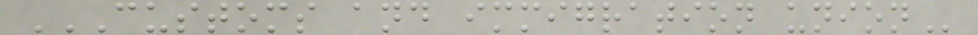CUSTOMS AND IMMIGRATION UNION
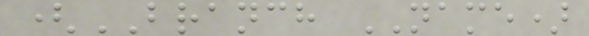(BRANCH NAME)
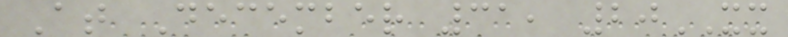At December 31, 20XX
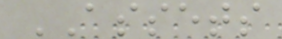ASSETS
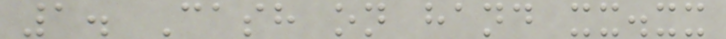1. Cash on hand xx.xx
